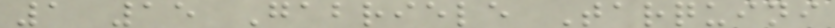1 15 Gabriele Tarquini
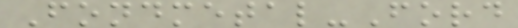Fondmetal-Ford
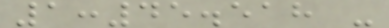1:45.518 -
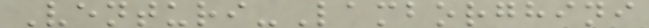Venturi-Lamborghini
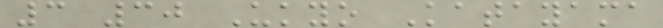3 30 Ukyo Katayama
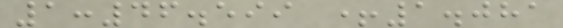1:46.599 +1.081
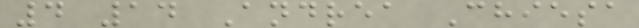4 14 Andrea Chiesa
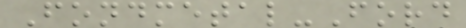Fondmetal-Ford
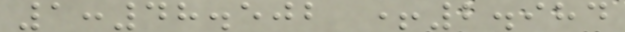1:48.502 +2.984
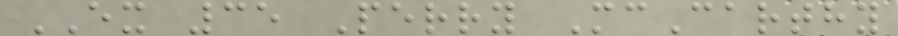EX 35 Perry McCarthy
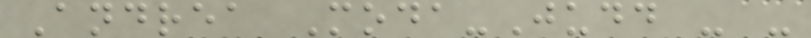Andrea Moda-Judd - -
